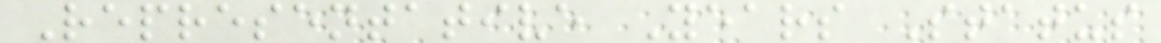Representative Years Status
